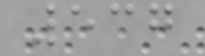537
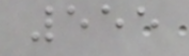555
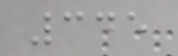345
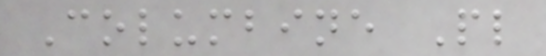Columbine Pl
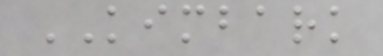KIMBARK
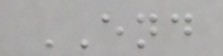END
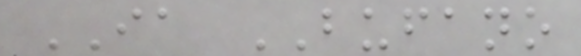IA BUFANO
